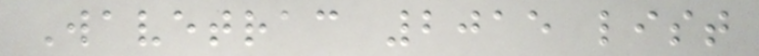Wavetrac 2015 list
